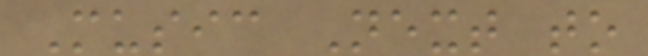Music Next to
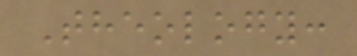Theology:
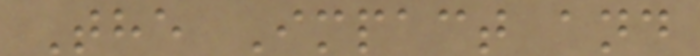The Impact and
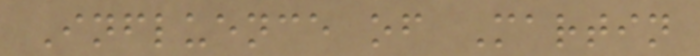Influence of Martin
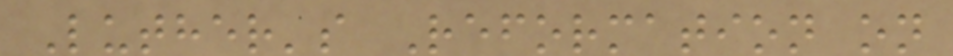Luther's Reformation on
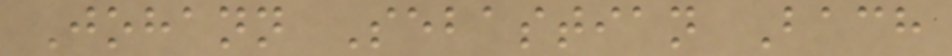Johann Sebastian Bach
